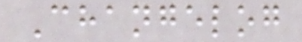Changelog
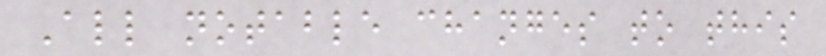All notable changes to this
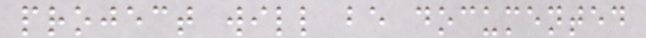project will be documented
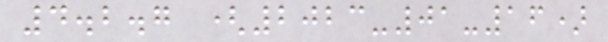4.2.7 (2023-01-16)
